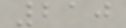210
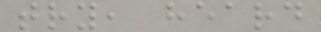try, heard
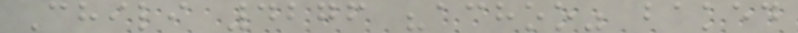Chili 4276 "achoo" baked
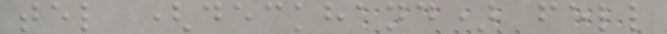tel (deckhand) fell
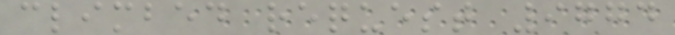climbed request 9774
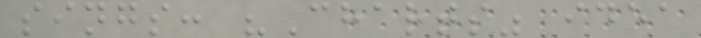sings: "Charts" idea
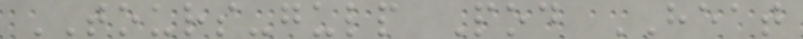TOURS-gulp Pod HEAT
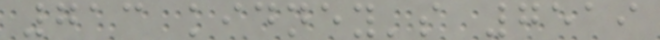713 kidney's 7519
